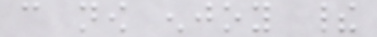can now enjoy their
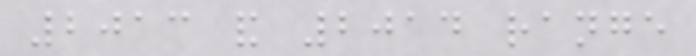2013 and 2014 range
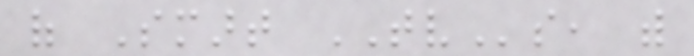of Smart TVs, with
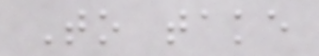To take
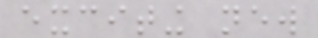exciting new
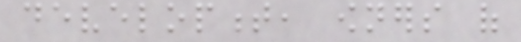development, owners of
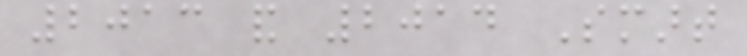2013 and 2014 Smart
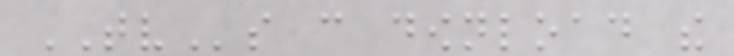TVs can download the
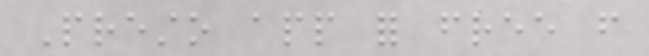Presto app for free from
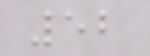52
